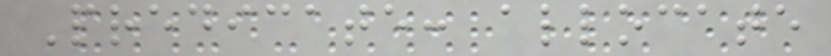Predicate: allocate
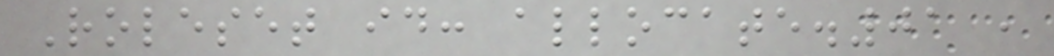Roleset id: allocate.01 ,
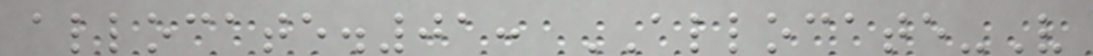allocate.01: ALLOCATE-V
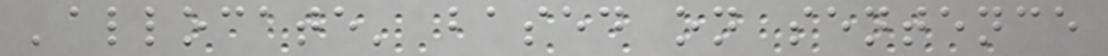'allocate' based on sentence
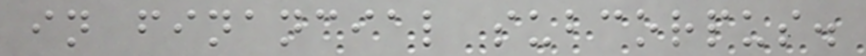in financial subcorpus.
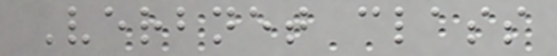Verbnet class
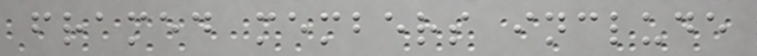framed members include
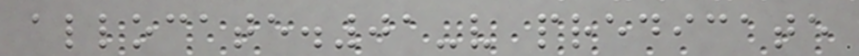allocate.01-v predicate
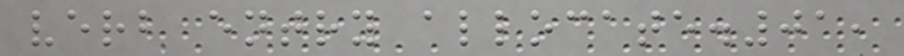verb entry allocate.01,
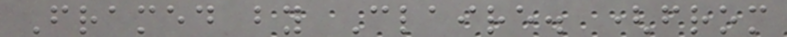Framed by Claire. (from
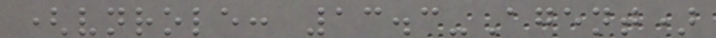(vnrole: 13.3-Agent)
